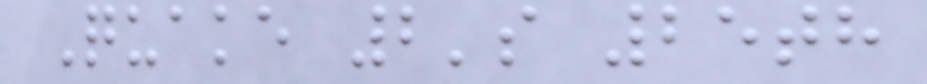Quake 2's 25th
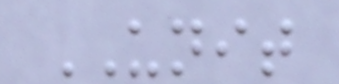UNIT
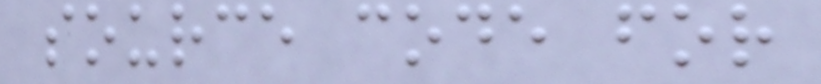source code for
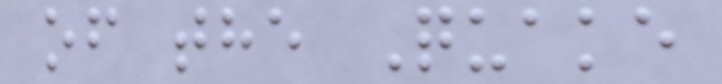of the Quake
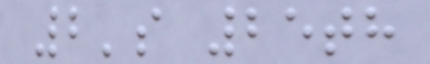2's 25th
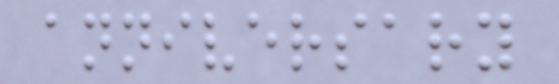anniversary
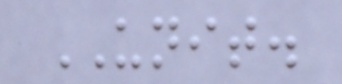UNIT.
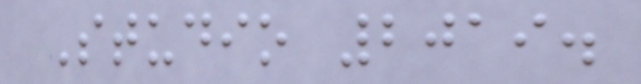Studio 2019.
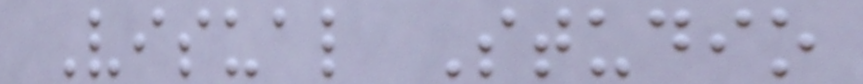Visual Studio
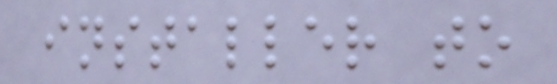installer to
